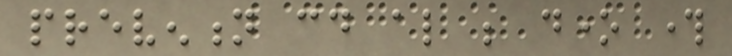prevention could also be done through
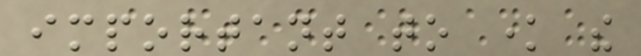important to know the
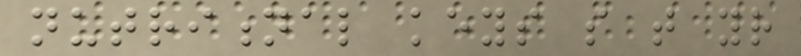nutritional keys so that your
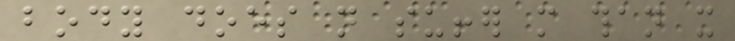body does not suffer more than it
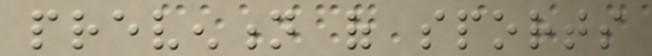prevention of sports
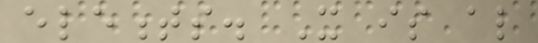elements. It is also
